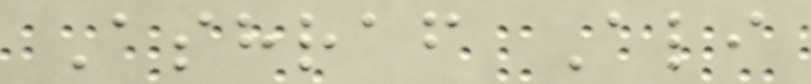Ashraf Ali
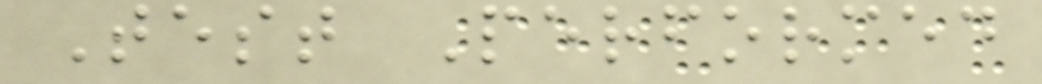Test Performed
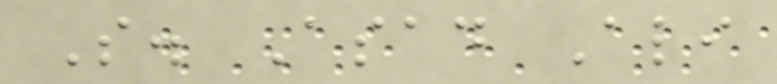S. Asad Ali
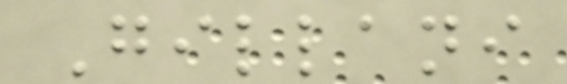Gillani
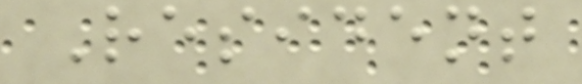Resident
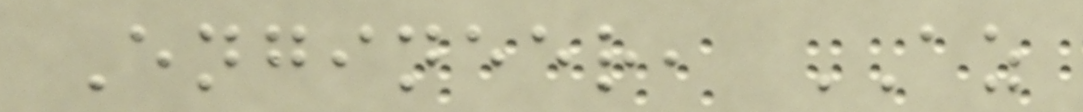Engineer, AZ
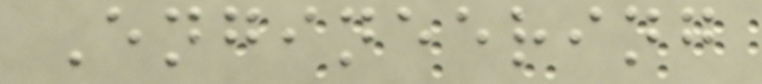Engineering
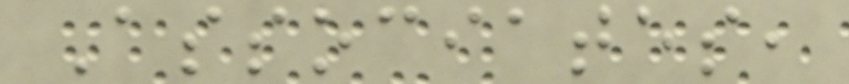Associates,
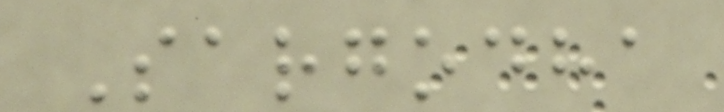Sargodha
